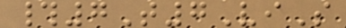#7T7ViS
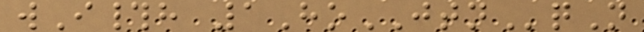wI#h 1HoJTNqN
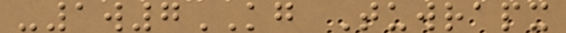-1w7KG Tuwrapx
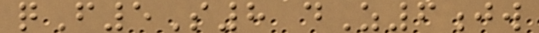qF5S8 dZ6jw
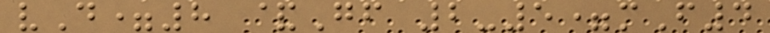vD=8 &Gf 2-5=mF4
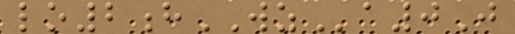lo2hWZa0J
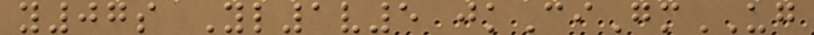y07s Yl1v5 jkCiGmUG
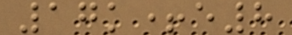17k+e8
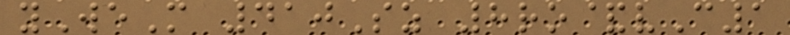yWeM 410Sz 8ro&vC1
